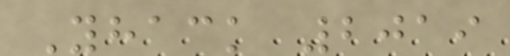Yhack 2019
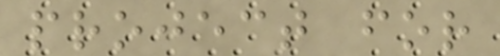project for
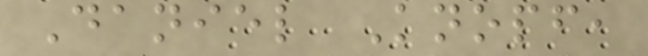Daniel Knopf,
